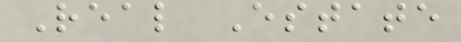Real Estate
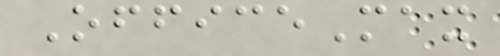OfficeMax
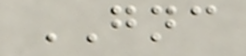GNC
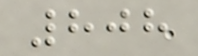808
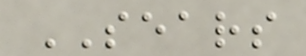SEARS
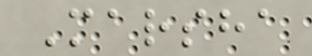Marsha
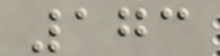173
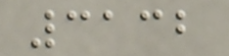3132
